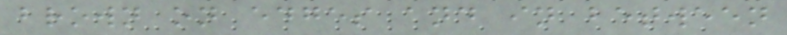brown on edges and in between
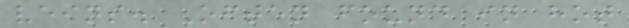veins. Often found in hot
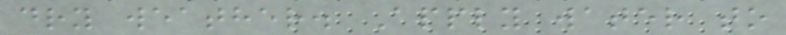dry weather. Apply water to
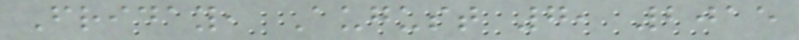Friday, August 7, 2015
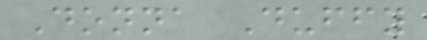Donna Duffy
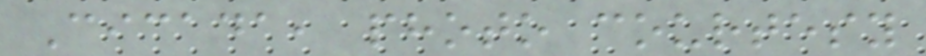Cicada, photo courtesy
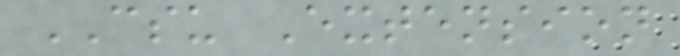CSU Extension
